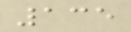135
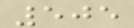505
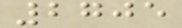2705
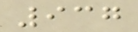937
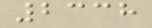2338
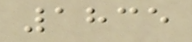1835
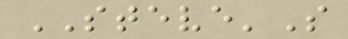STEVE'S
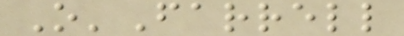O'Farrell
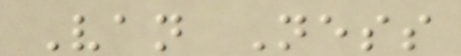Van Ness
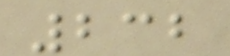232
